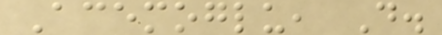Acemoglu, D.
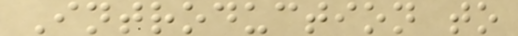Introduction to
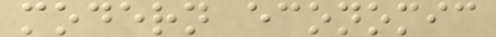modern economic
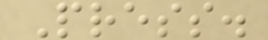Press.
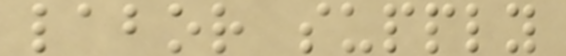labor supply
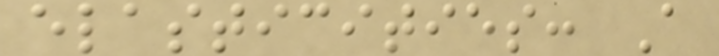elasticities: A
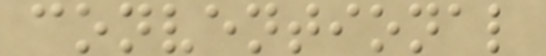conventional
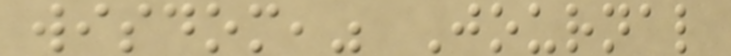wisdom," Journal
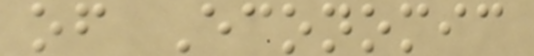of Economic
